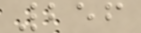256
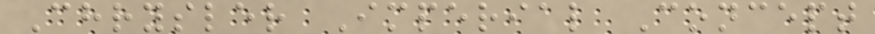Chrysler Imperial Concept
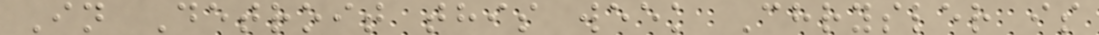In Detroit this week Chrysler is
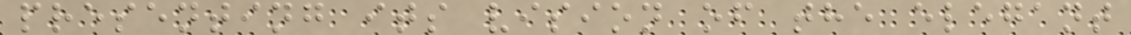presenting its vision of the elegant
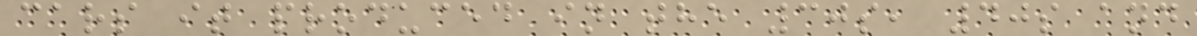cars it produced in the 30s, 40s and
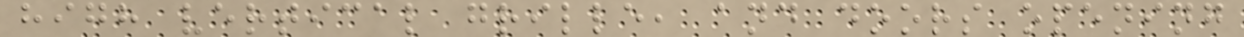high vertical grille, and doors opening
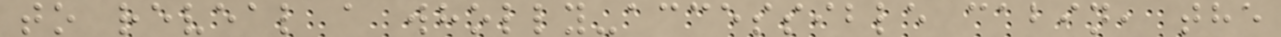to reveal a wholly-accessible cabin, the
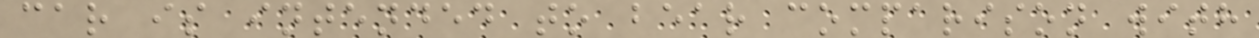car is intended to bear comparison with
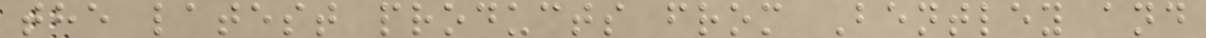the latest products from Bentley and
